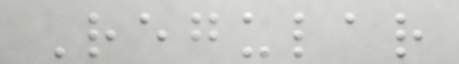Regular
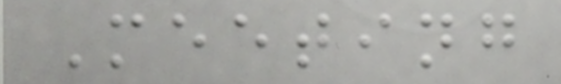Meeting
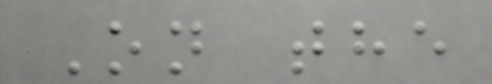On the
